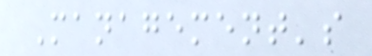Management's
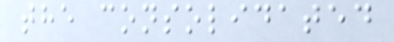the consolidated
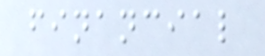financial
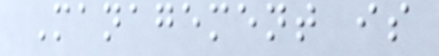Management is
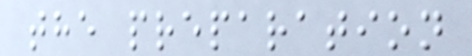the preparation
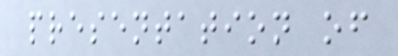presentation of
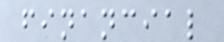financial
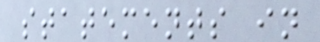statements in
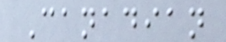Canadian
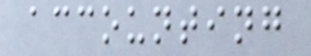accounting
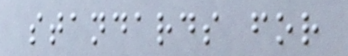standards for
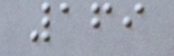169
